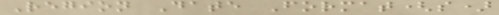Region Date Format(s)
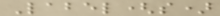Label(s)
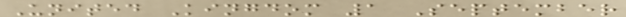United Kingdom 1 September
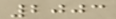2003
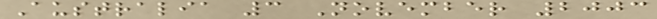Australia 3 November 2003
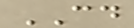CD
